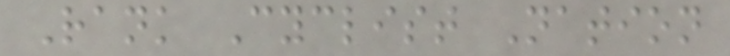Rank Cyclist Nation
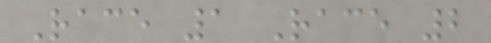Race 1 Race 2
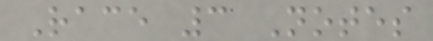Race 3 Notes
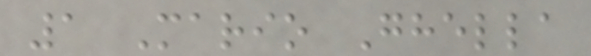1 Mario Ghella
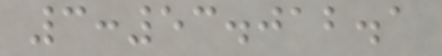3:53.012.1
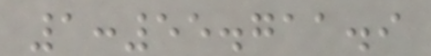1:55.711.9
